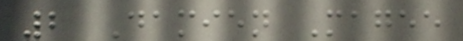2 Damien Magee
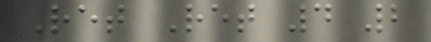Ret Ret 4 2
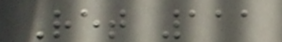Ret 111
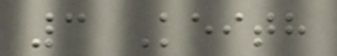3 Keith
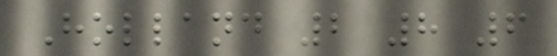Holland 2 8 6
